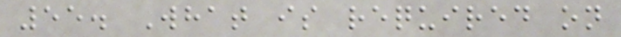55. What is required on
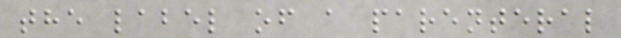the label of a parenteral
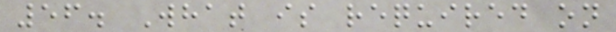56. What is required on
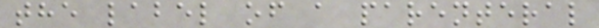the label of a parenteral
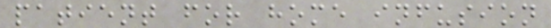patient for home infusion
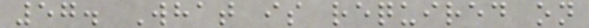57. What is required on
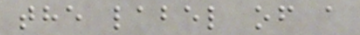the label of a
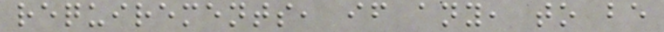requirements, if any, to be
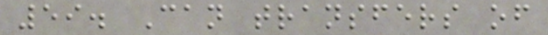59. Can transfers of
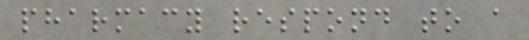pharmacy respond to a
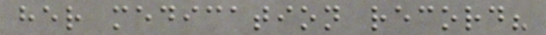her medication record?
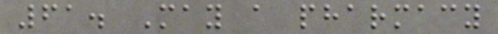61. May a pharmacy
